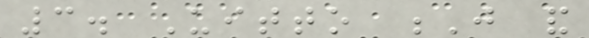3. Uitto J and
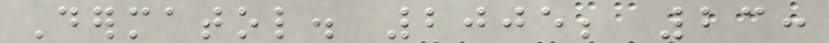Dermatol. 2005; 23:
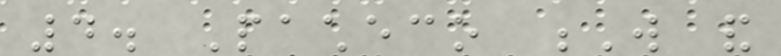4. Pacheco W and
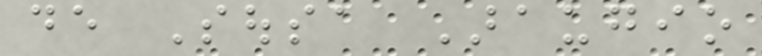de Sousa Araugio
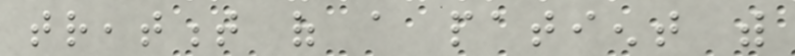treatment of a patient with
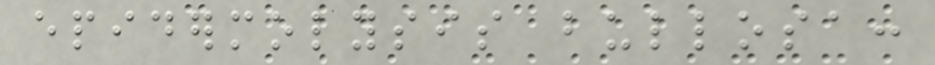epidermolysis bullosa:
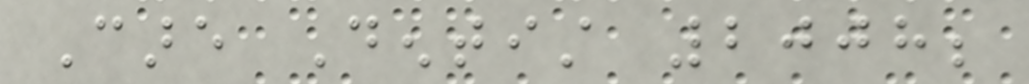Care Dentist 2008;
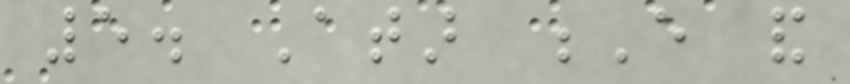5. Atar E and
